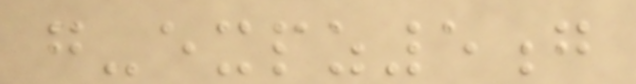g-expz5g
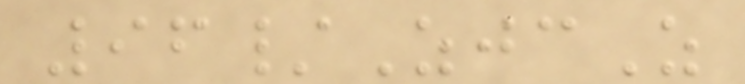96/ZjcZ
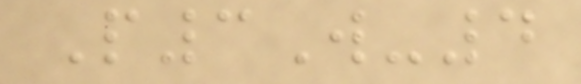P3W-4
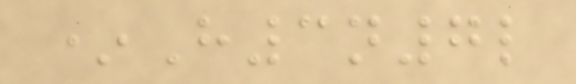*H3n7l
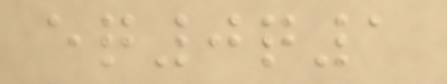eq0q1
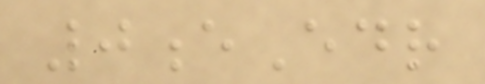0eEdr
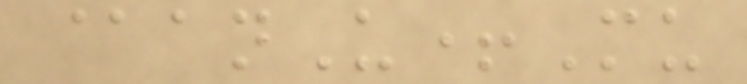@anU+Mu
